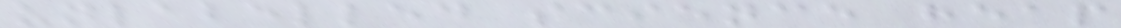unlabelled science heap
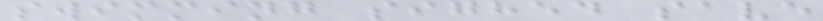swimming sighed save
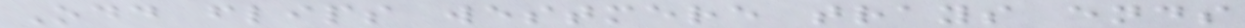Odd flips westmere trays ends
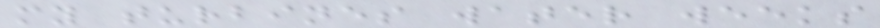my turbines water weeks
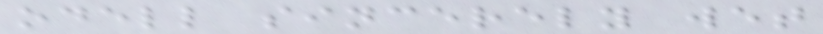odell sincerely wet
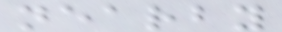nearby
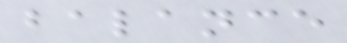balance
